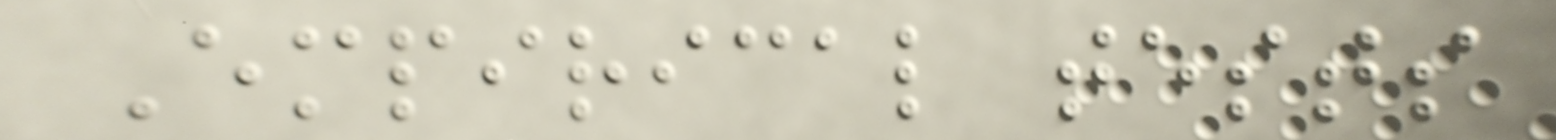Empirical tests
